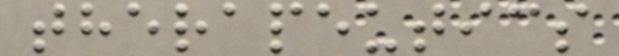therapeutics
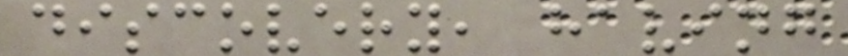discovery, having
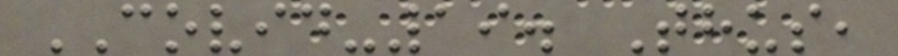COVID-19. Thus,
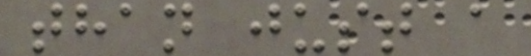than just a
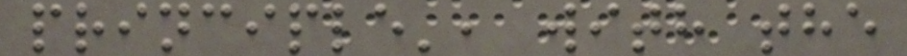principle', with the
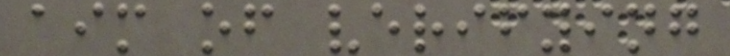aim of verifying
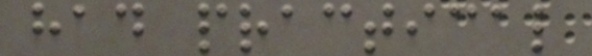had practical
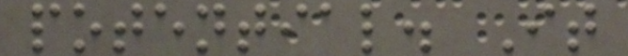potential. It
